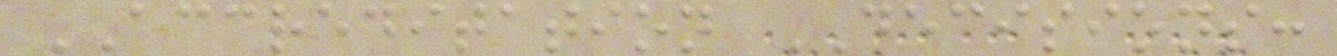ACCREDITATION DECISIONS:
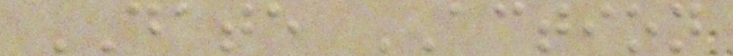DATE ACTION
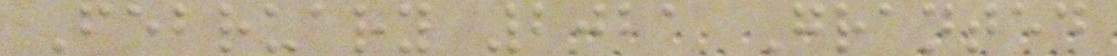February 2021 Granted
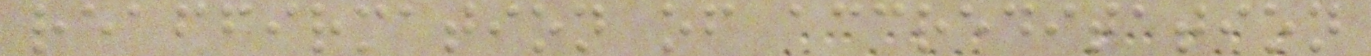reaffirmation of accreditation
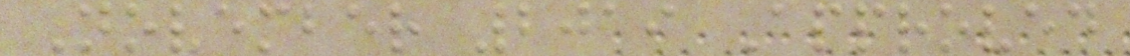November 2019 Approved
